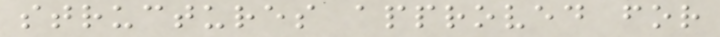structures approved for
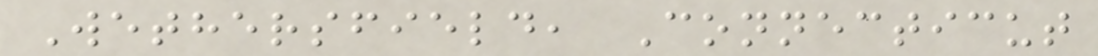Wethersfield, Connecticut
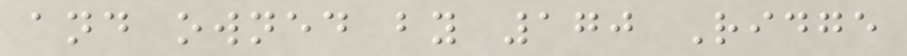and owned by 170 Ridge
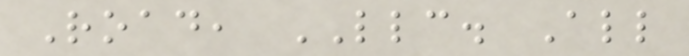Road, LLC. All
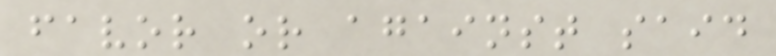favor or against said
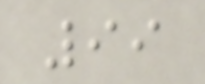99
